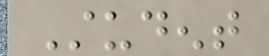Student
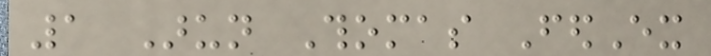1 Arun Thomas FedEx
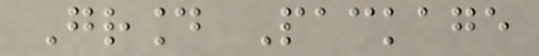Ground Package
